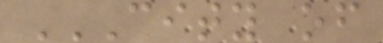CITY OF
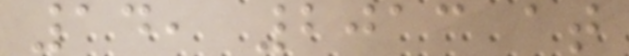14, 2013 at
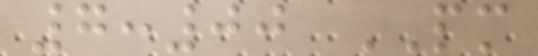7:00 PM
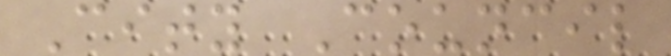City Council
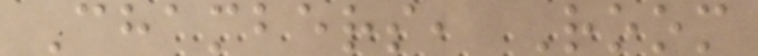Chambers, Room
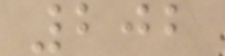202
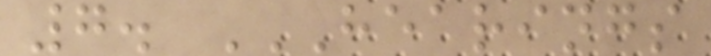7. HEARINGS
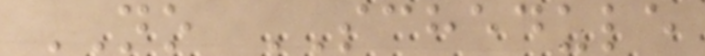NO SCHEDULE
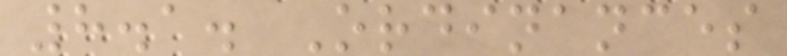8.1. Ordinances
